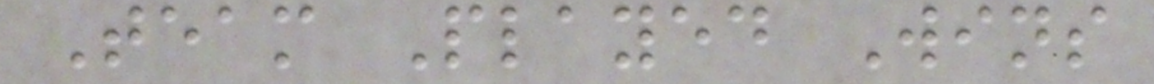Team Played Wins
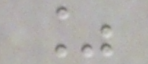%
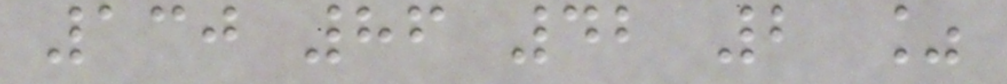130 86 42 2 %
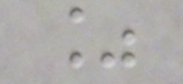%
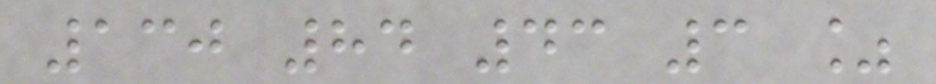130 84 43 3 %
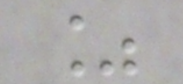%
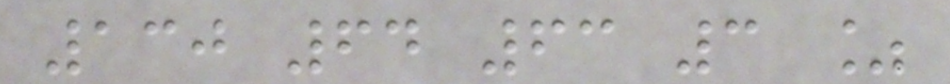130 64 63 3 %
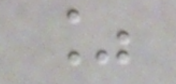%
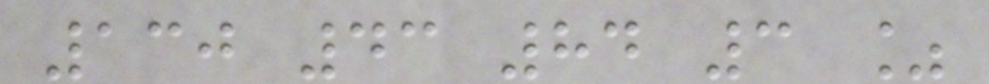130 43 84 3 %
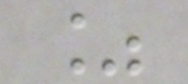%
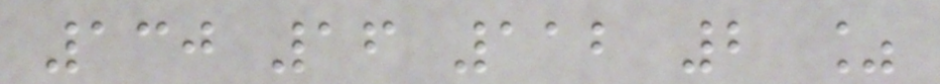130 16 112 2 %
